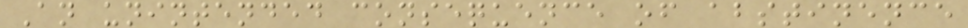An unintended consequence of abstinence
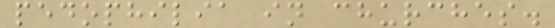pedophilia in churches.
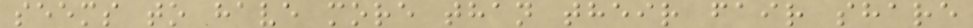seems to have more than their fair share
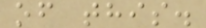of this.
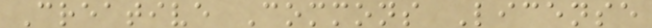Creative Commons License
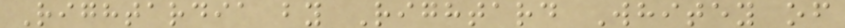Rightardia by Rightard Whitey of
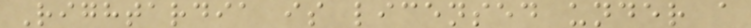Rightardia is licensed under a
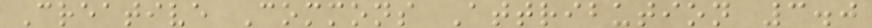Creative Commons Attribution 3.0
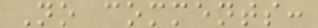No comments:
